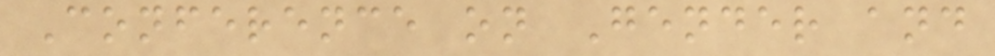Conference on Gender and
